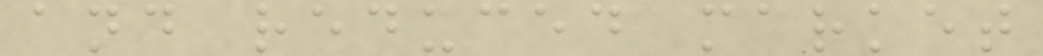and reduced market
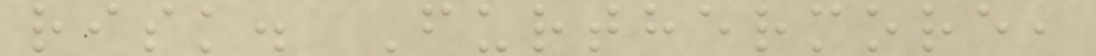risk. Furthermore,
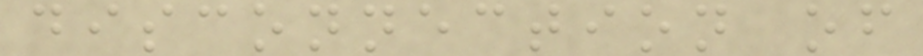disconnection of
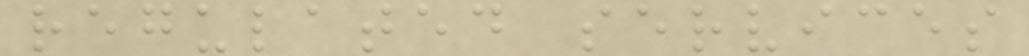regulated services
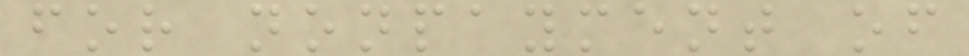for nonpayment of
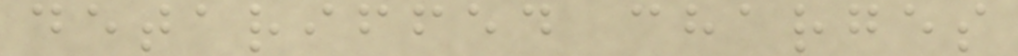detariffed charges
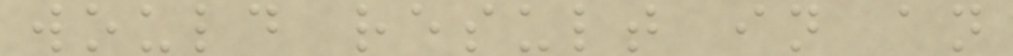would result in an
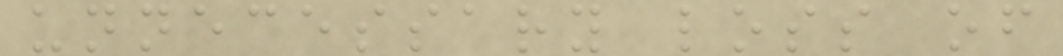unnecessary loss of
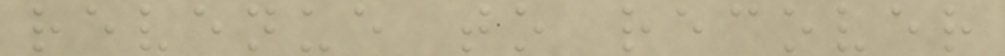revenue to recover
